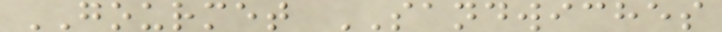GOURMET SANDWICHES
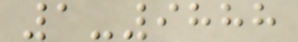1-9888
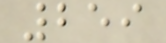259
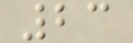23
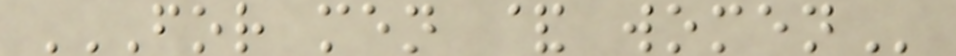FOR MEN & WOMEN
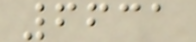6631
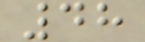48
